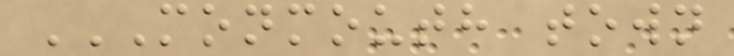MONMOUTH TOWN
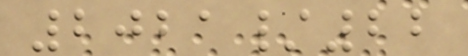2021/22
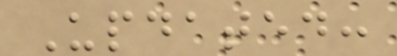Updated:
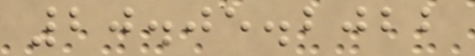20.05.2022
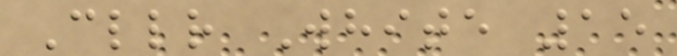Cllr White 15
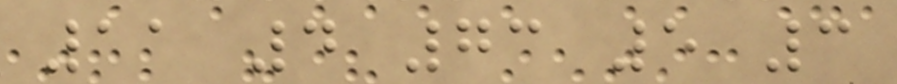11 4 73 5 3
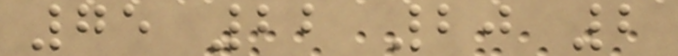75 22 20 2
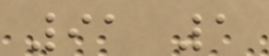91 1
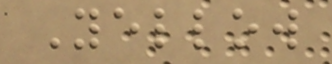Yellow
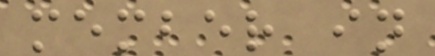member in
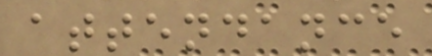attendance
